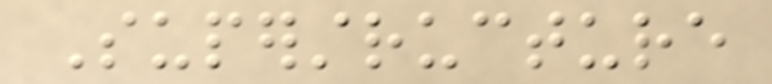Superstructure
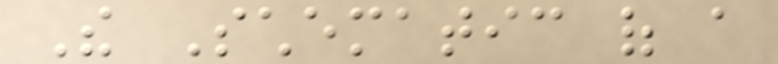The Schematic of a
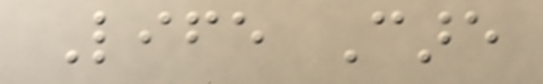Life Care
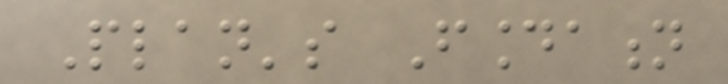Plan's Foundation
